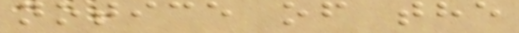notice of the
